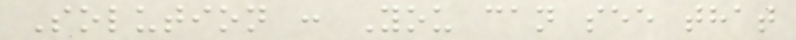Solution : You can see that
